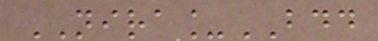NIRA_BDD
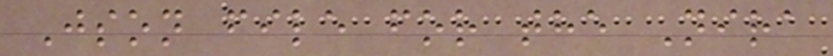Json file for the Nira
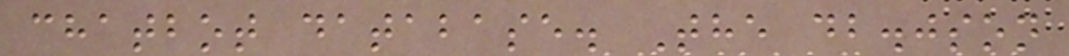chatbot database. The db.json
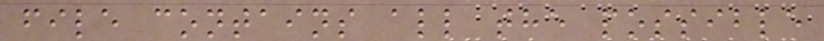file contains all the possible
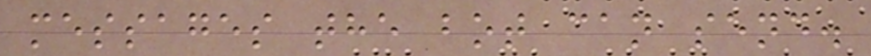messages the bot can send.
